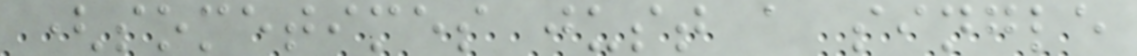(sometimes just a single
